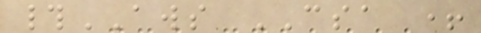#AWS CSA +
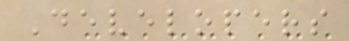Developers
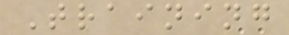Training
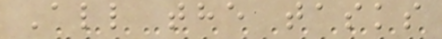All the tasks
